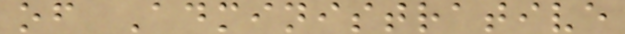of Administrative
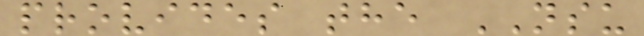provides the NSU
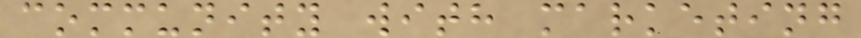community with marketing
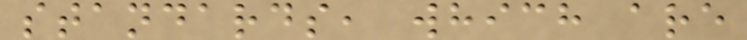standards, which are
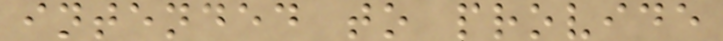intended to provide
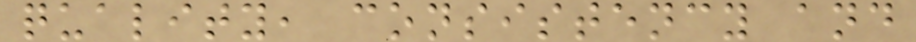quality, consistency and
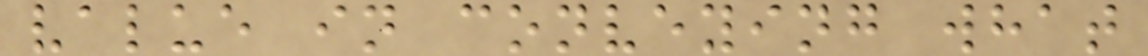value in conveying what
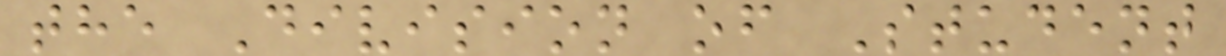the Division of Student
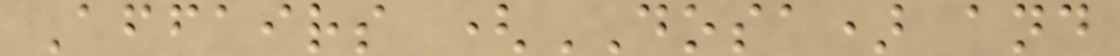Affairs (DOSA) and
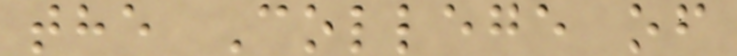the College of
